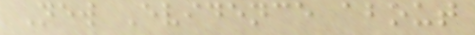New Evidence about
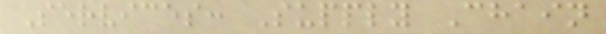Services: Supply Chain
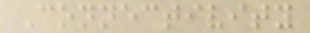Connectivity
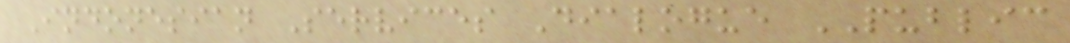Indonesian Services Dialogue PUBLIC
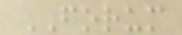FORUM
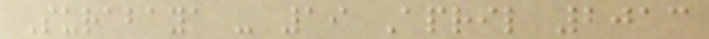Surabaya - 19 April 2013
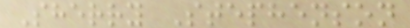Sherry Stephenson
